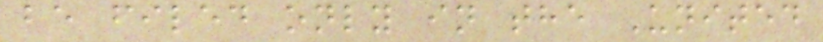be filed only in the United
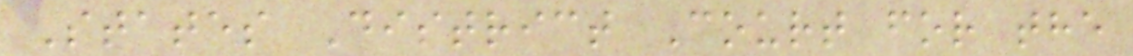States District Court for the
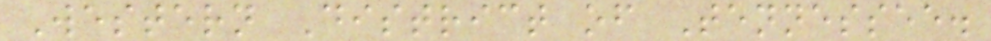Western District of Tennessee.
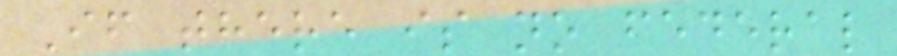If there is no federal
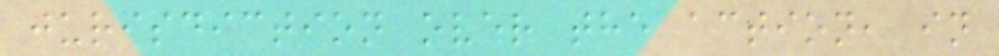jurisdiction over the action, in
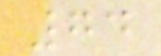74
